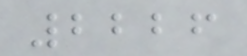2226
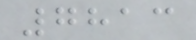7813
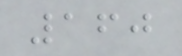160
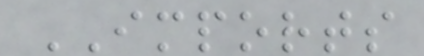IMPORTS
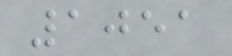1051
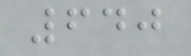640
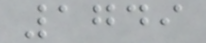1749
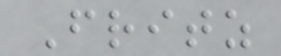Fritz
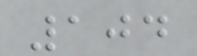104
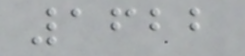1622
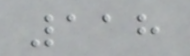118
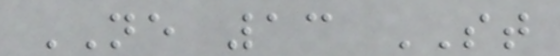NE 13 ST
